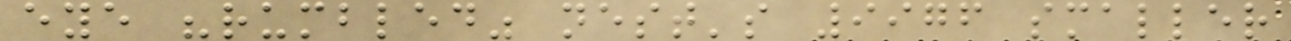eye "rumbled" nest's 9976 smaller
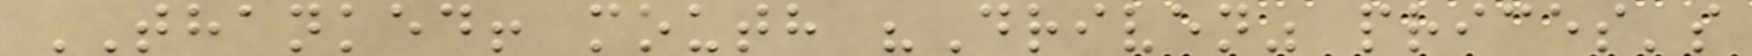THANKED! mouth "Driven" prices's
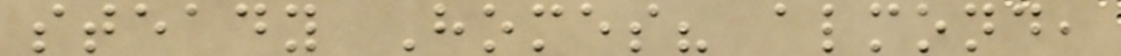steady Homes? almond,
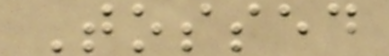Tossed
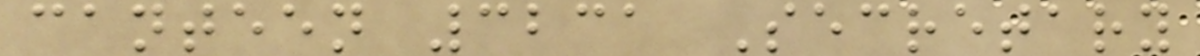canteen 3231 Secretary
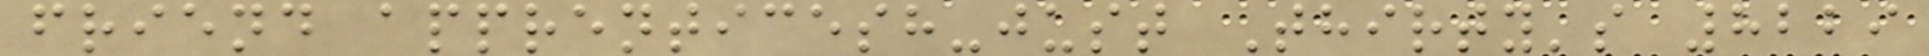friend apprenticesh-just Thirty's 8229
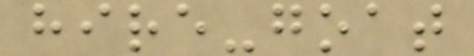hire-goat
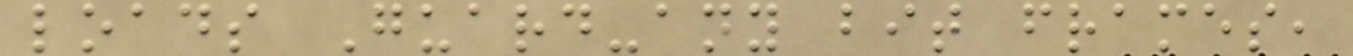loads Guard-any bit frames,
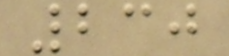230
